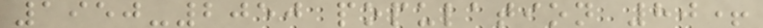1950-2050 population 80+
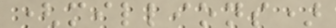(millions)
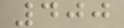400
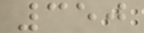350
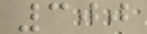300
